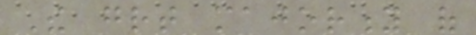The great majority of
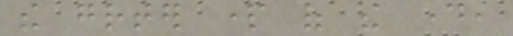the greater part of the day,
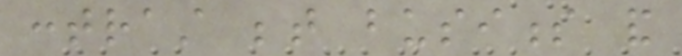contrast between business and
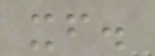itself.
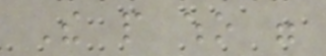The people who were
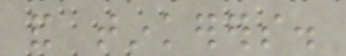and tinkerers.
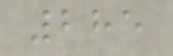285
